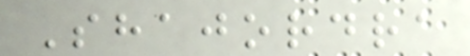Shajordra
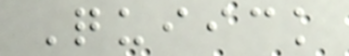Quiick
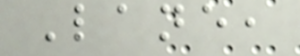Lane,
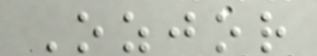Ozjor
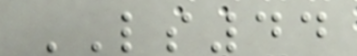LS44
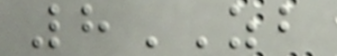8ZB
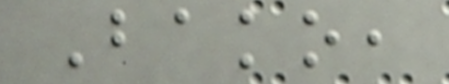Bako,
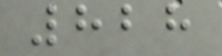828
